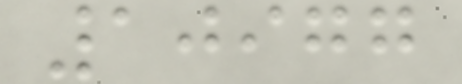10977
